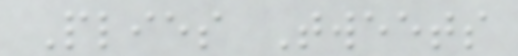Plies Tweets
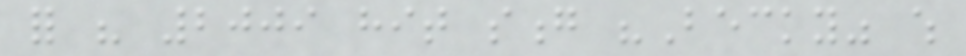for his 2009 hit song "Becky" which
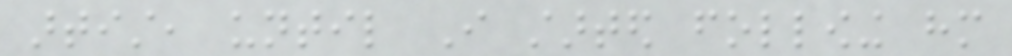artist, until I started following him
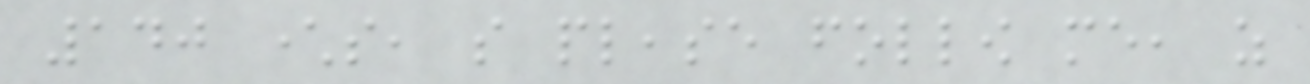140 characters, so please follow me, as
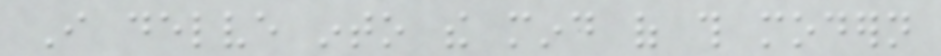I delve into the mind of this modern
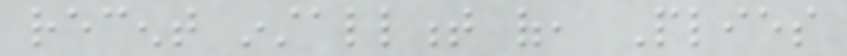recent installment of, Plies
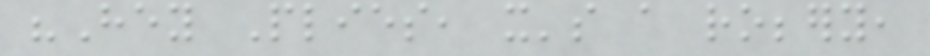"Hey Plies, it's a robbery,
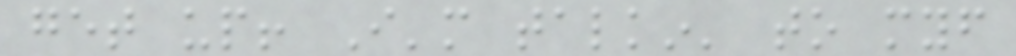get up! I'm talkin' to myself
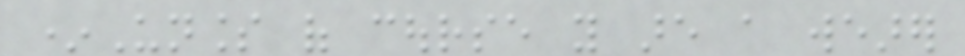*Unless of course you are a wearer
